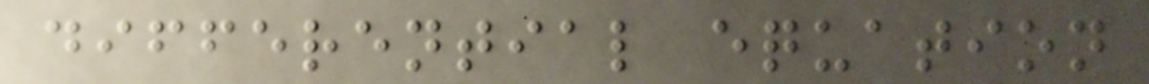differential equation
